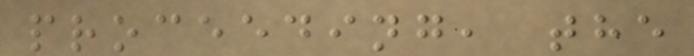proceeding, the
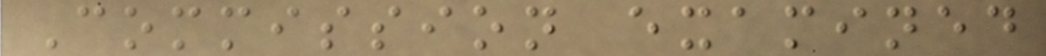Commission examined
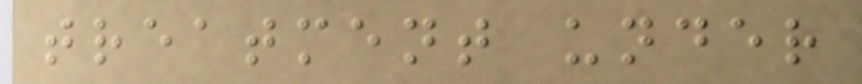treatment under
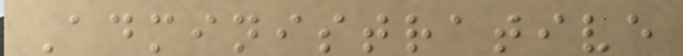Administrative
